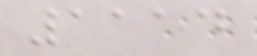1114
